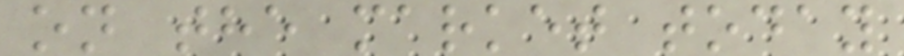on the market today
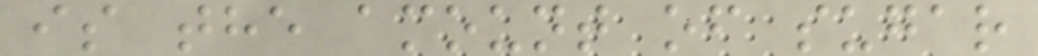is the amount of sugar
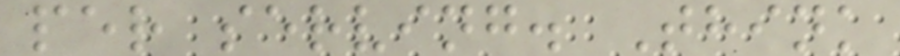per serving. Think
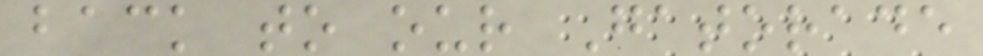back to our Gatorade
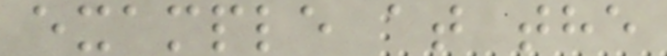example at the
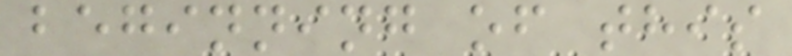beginning of this
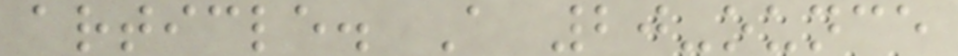article. A 20-ounce
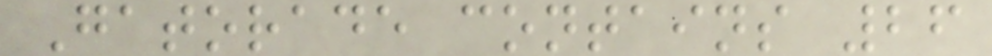Gatorade contains 26
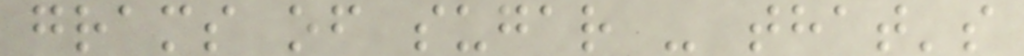grams of sugar - that's
